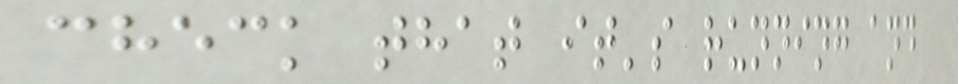check that it's running and
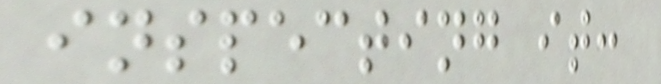inspecting it:
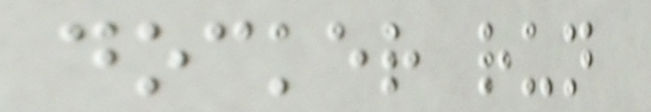docker run
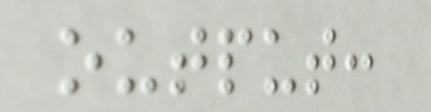output:
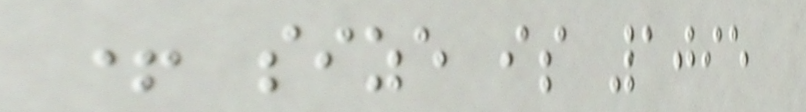+ size is 1095
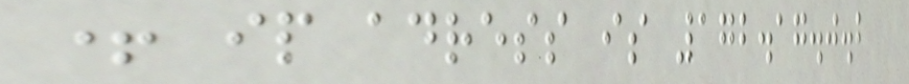+ ip adress is 172.17.0.2
